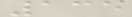135
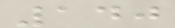140
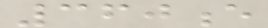360e
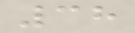38
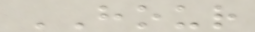HOUR
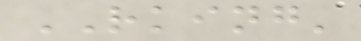RKING'
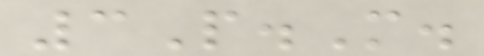3P.M.
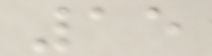15
